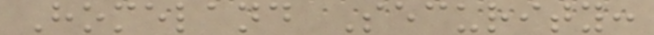Homeland Security:
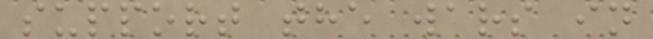support the wars in
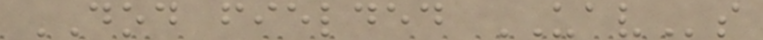DOD fielded UAVs
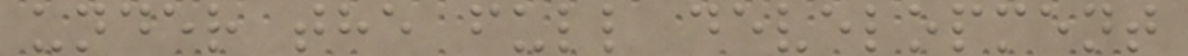under the full development
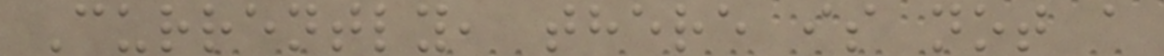Currently, there is not a
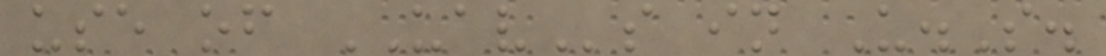use of UAVs in U.S.
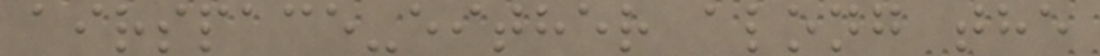airspace-either along the
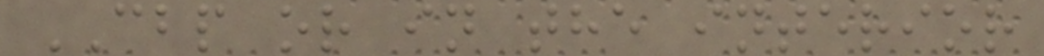CBP or in the interior
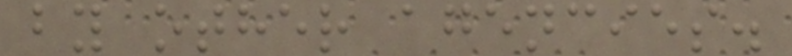by other agencies.
